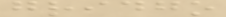gridgo
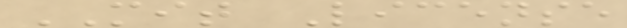MIT License
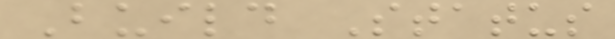Build Status
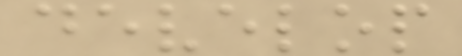develop
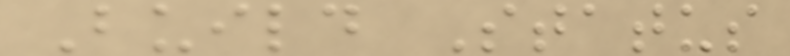Build Status
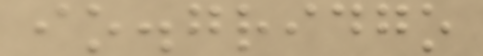io.gridgo
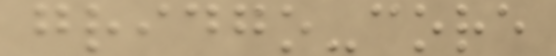gridgo-core
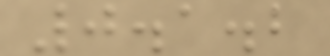0.1.2
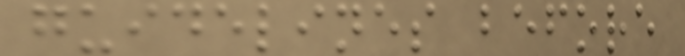guidelines before
